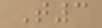T3
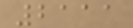2111
